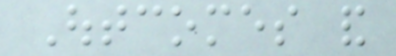Outcomes and
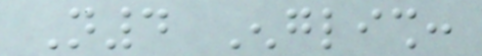N4 English:
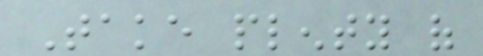Take plenty of
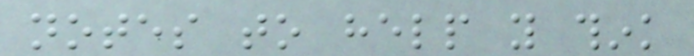notes to help you think
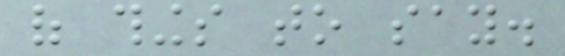of things to say.
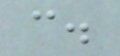can.
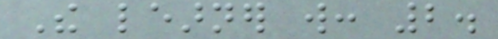The learner will: 2.
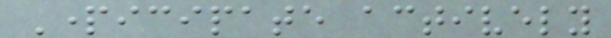Participate actively
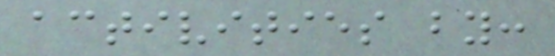activities by:
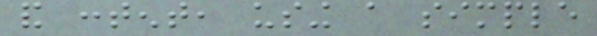and content, using a simple
